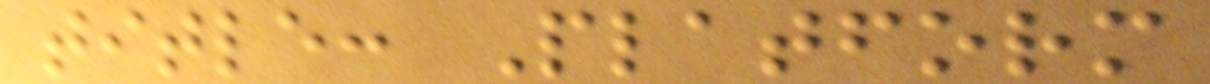title: Platform
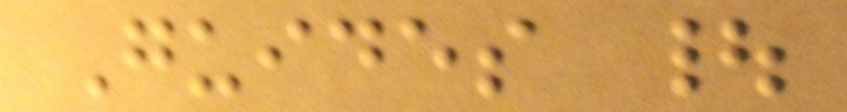Guides |
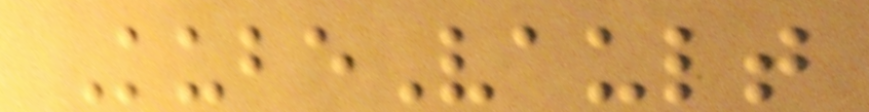KubeVault
